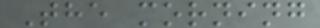The morning
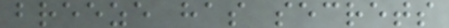breeze has secrets
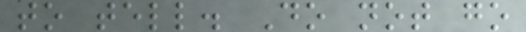to tell. Do not go
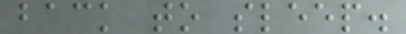back to sleep.
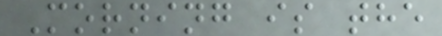Morning is the
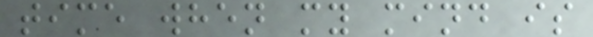time when my mind is
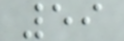59
